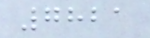7821
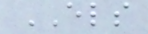ELS
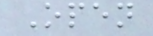Open
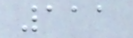111
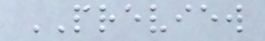PREVIEW
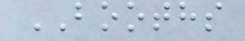BOOTHS
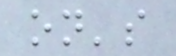on's
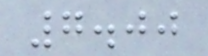7.00
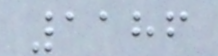1186
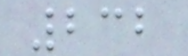232
